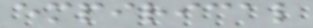empirical
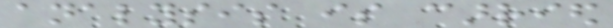analysis is carried
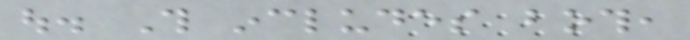out. This includes both,
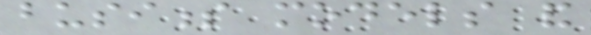business models and
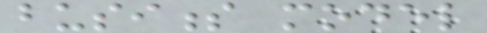business model
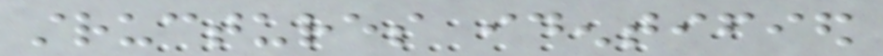structures identified
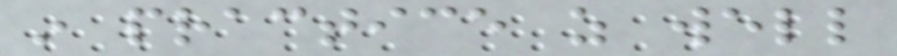in practice as well
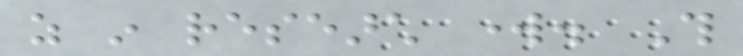as in research work. This
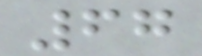67
